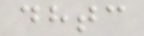dhtc
